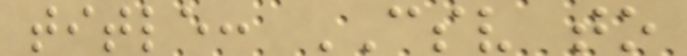title: CSV to
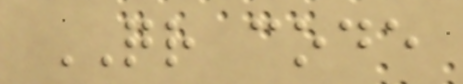QR code
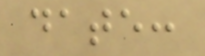date:
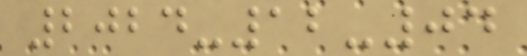2024-12-04
